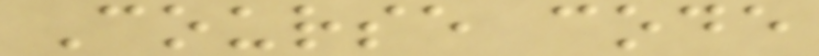Course code
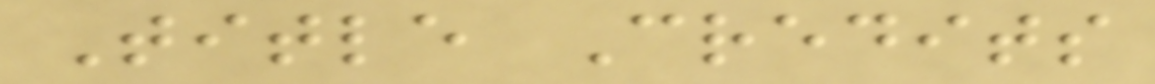Title Credits
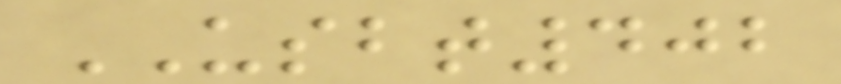USBT402
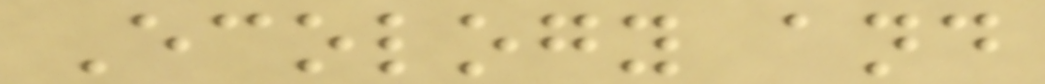Ecology and
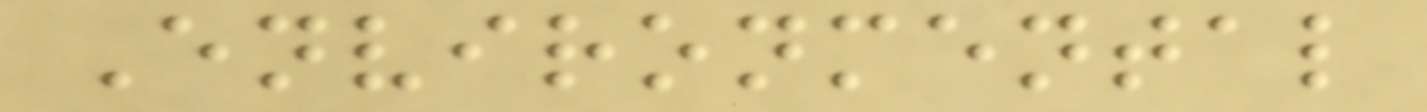Environmental
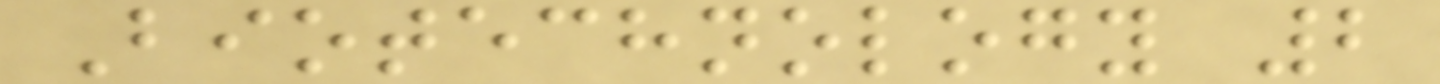Biotechnology 2
